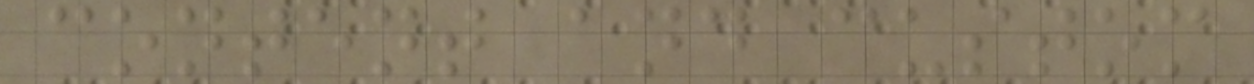content and custom
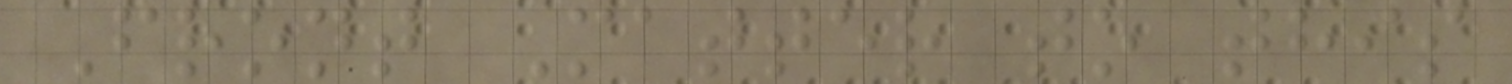Front Matter to this
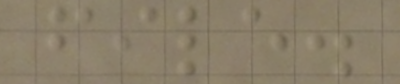file.
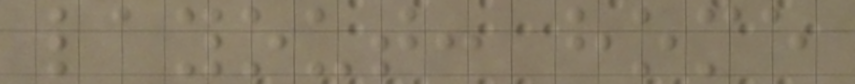layout: home
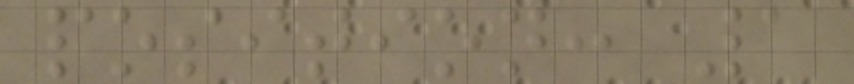position: 1
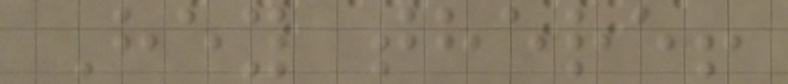Hey there!
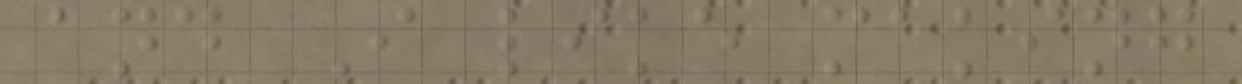and I like making
